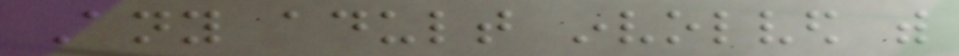Any adult involved with
